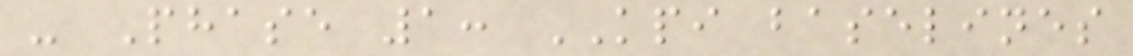- Phase 1: KPI baselines
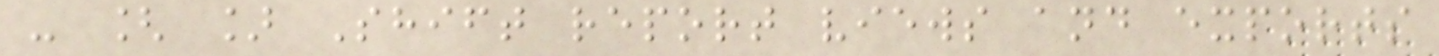- [ ] Shift report views and exports
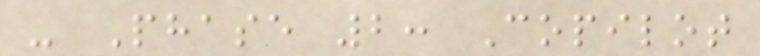- Phase 2: Copilot
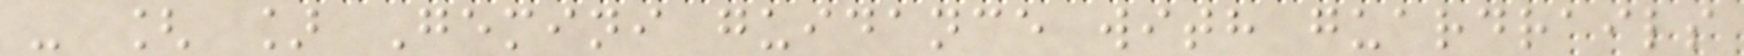- [ ] Gemini guidance with guardrails
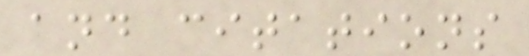and citations
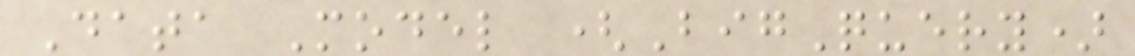Data Model (BigQuery)
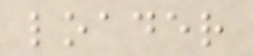loader
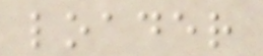loader
